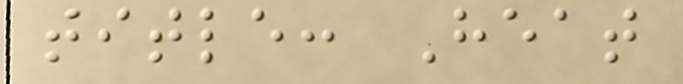title: Heat
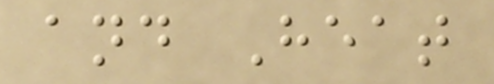and Heat
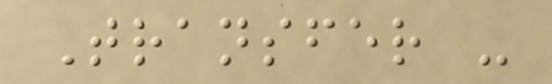Transfer -
